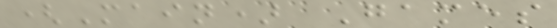(Main) Games
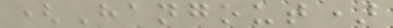(Hangout)
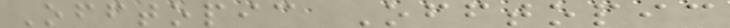Offtopic Offtopic
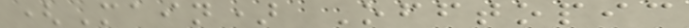(Main) Offtopic
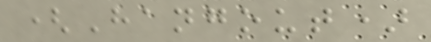(Hangout)
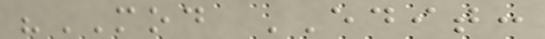"MOD EDIT:
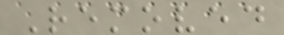Removed
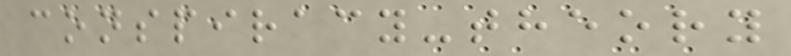conspiracy-theory
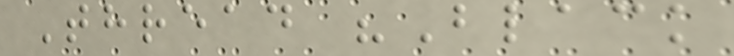Thread "Black
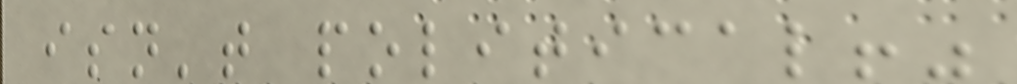isn't political!"
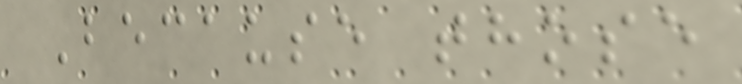Because those
